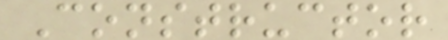Constructor
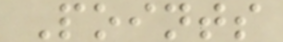Points
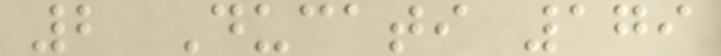2 Ducati 179
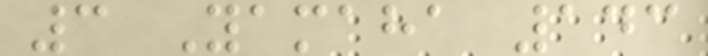3 Yamaha 143
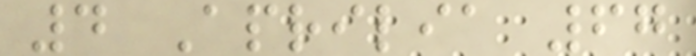4 Aprilia 67
